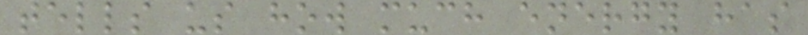tells us how much energy has
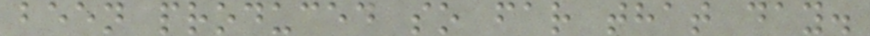been produced so far that day.
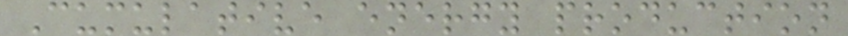Cumulative energy production
